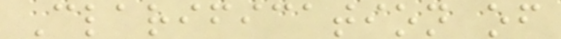Clarification of
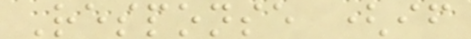Response (if
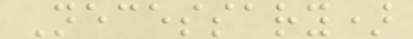Necessary)
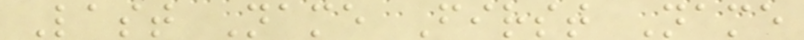Last Name First Name
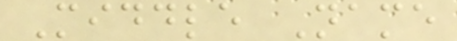Middle Name
